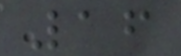16
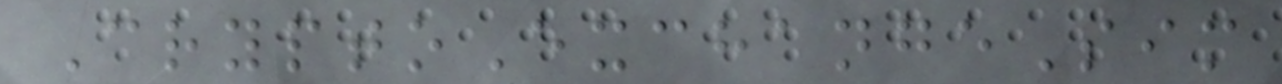CryptoExchangeSim
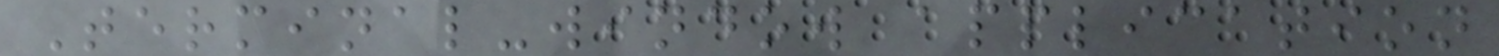Terminal-window application
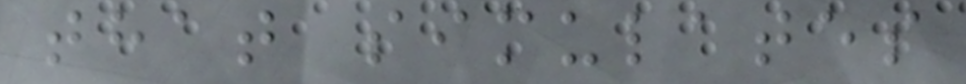that simulates
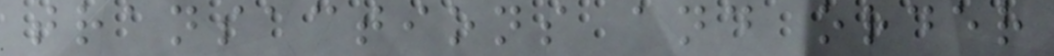transactions and order
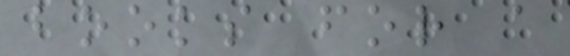books for a
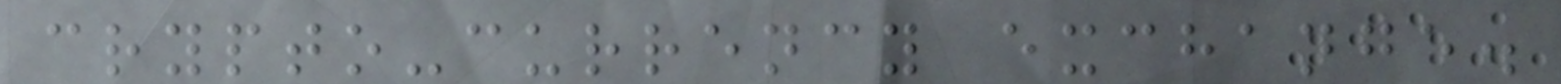crypto-currency exchange.
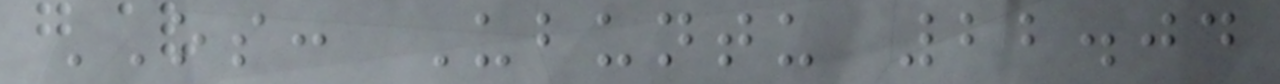OS: Ubuntu 22.04
